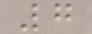7
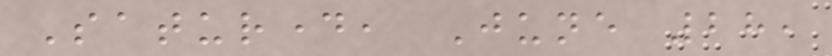Saturday, June 28,
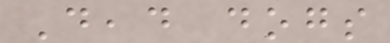Dead dogs
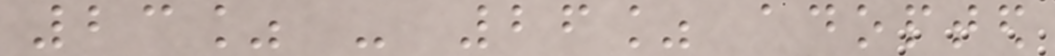23% - 26% adopted
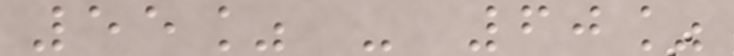55% - 60%
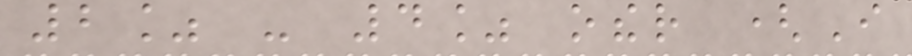2% - 4% other (I
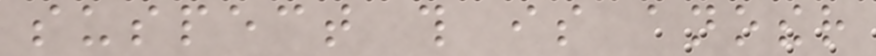suspect this is another
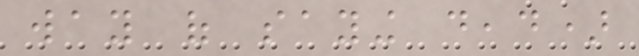way of saying dead)
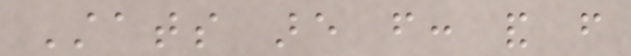Stats are from: and from
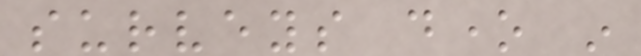surveys done in
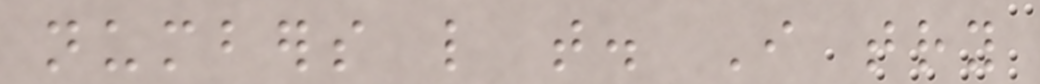numbers like that. I try
